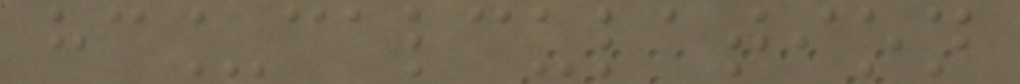hc_calculation
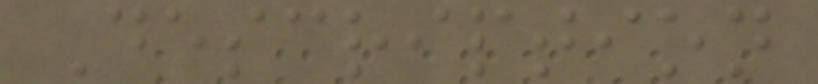Description
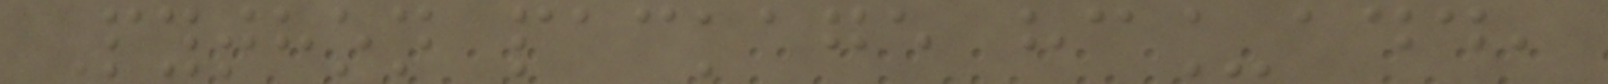Python package hc_add,
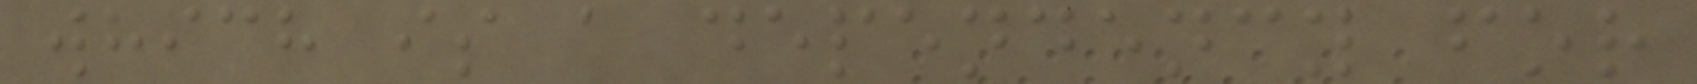which is a dependency for
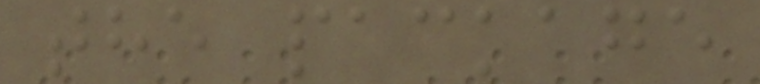the package
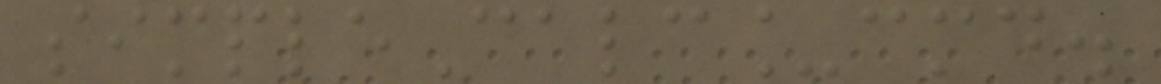simpleCalc_cmd.
